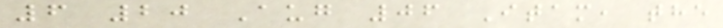6 20 Aug 06 Itam, the
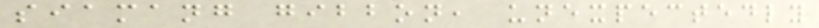siamang gibbon, unexpectedly
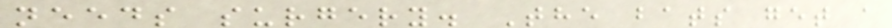needs surgery. The bats get a
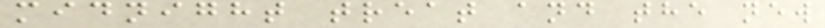midnight treat and the new
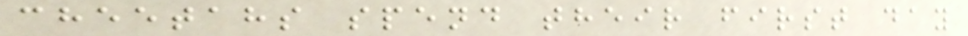cheetahs spend their first day
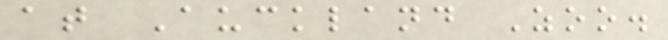at Auckland Zoo.
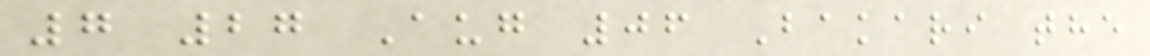7 27 Aug 06 Bakari the
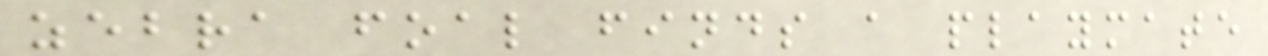zebra foal finds a playmate
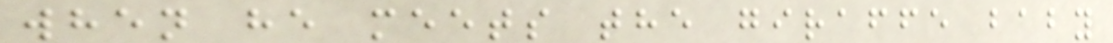when he meets the giraffe baby
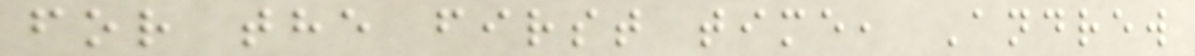for the first time, Andrew
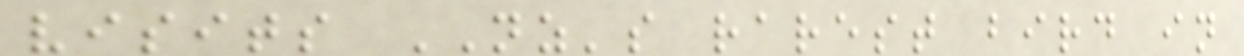visits NZ's rarest bird in
